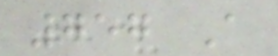757 A
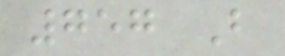757 B
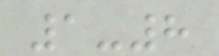1-8
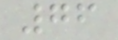76
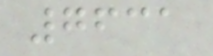7631
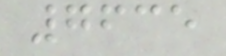7635
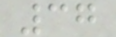37
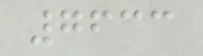7633
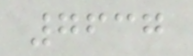7637
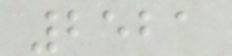2521
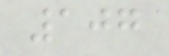107
